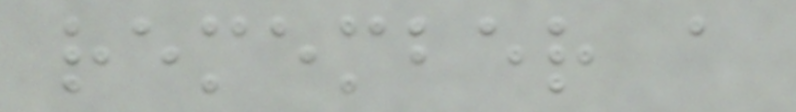remember a
